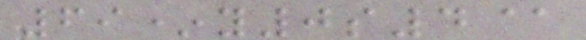69*y0s4@
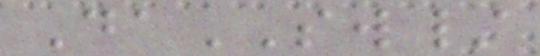DaSW/
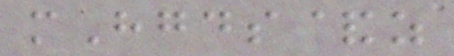mHgds&z
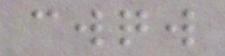cwqw
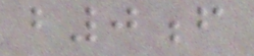b0f
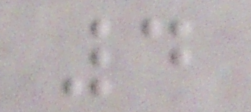4
